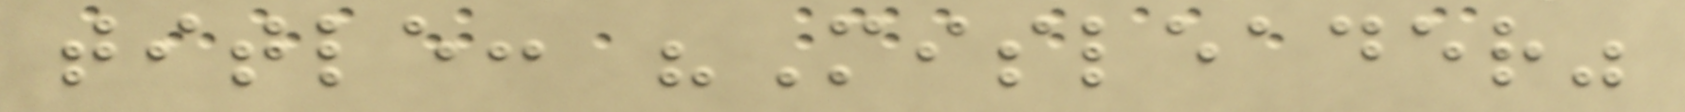title: "Misleader"
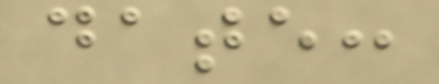date:
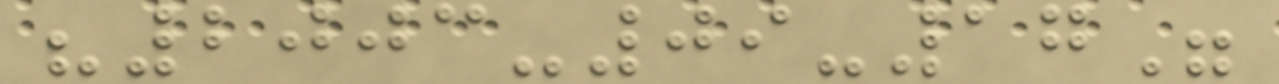"2003-09-17"
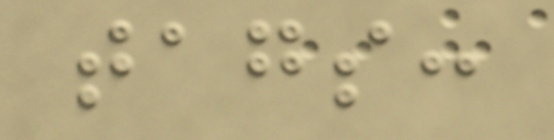tags:
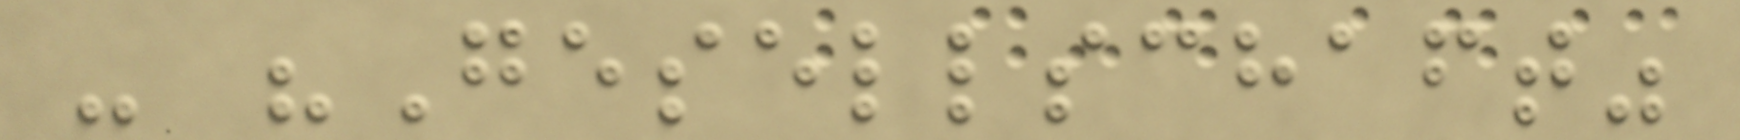- "Gesellschaft"
